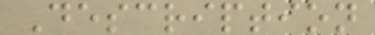Description
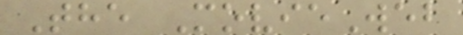The MovieWeb
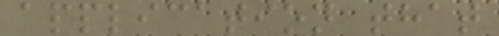application that
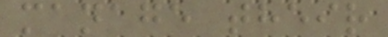manage their
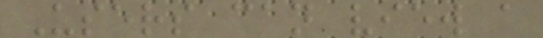Users can view a
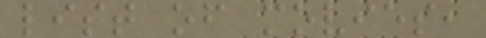list of movies,
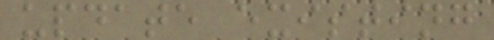update existing
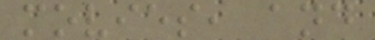movies, and
